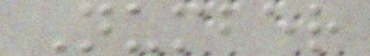Number
